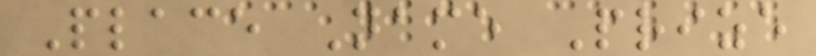Place Name Prize
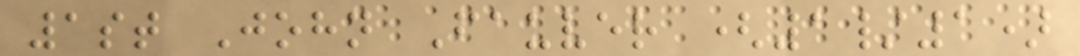1st John Fauver (1/1)
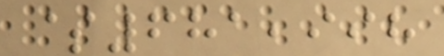$681,998
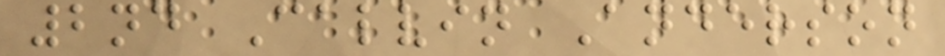2nd Calvin Anderson
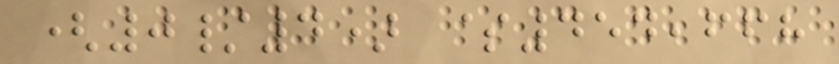(0/4) $454,668
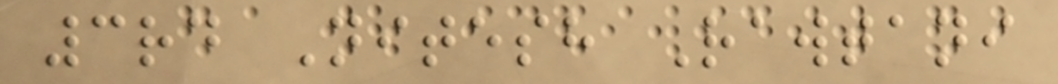3rd Nitesh Rawtani
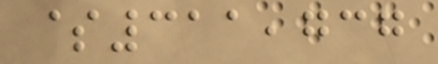$311,737
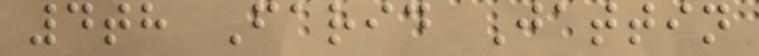4th Farid Jattin
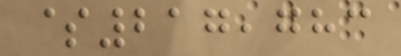$217,783
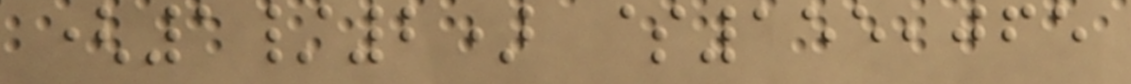(1/2) $155,065
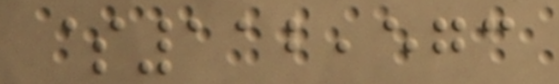$112,573
